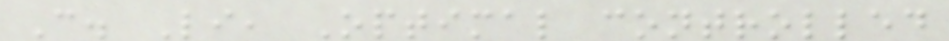C. Li, Optimal controlled
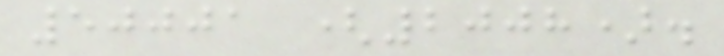50001 (2008).
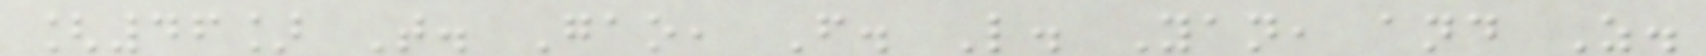[46] T. Gao, F. L. Yan, and Z.
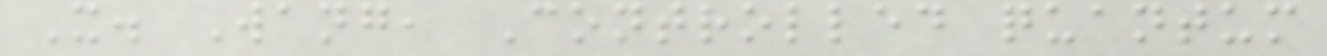X. Wang, Controlled quantum
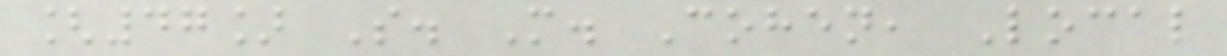[47] S. M. Cohen, Local
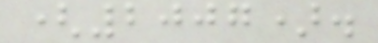(2007).
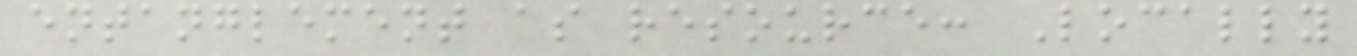entanglement as resource: Locally
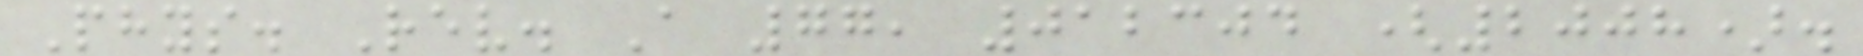Phys. Rev. A 77, 012304 (2008).
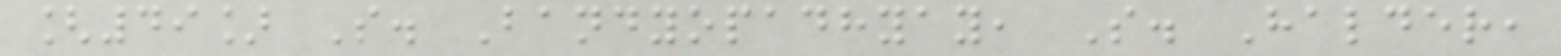[49] S. Bandyopadhyay, S. Halder,
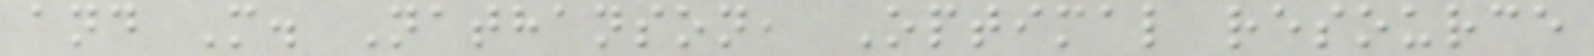and M. Nathanson, Optimal resource
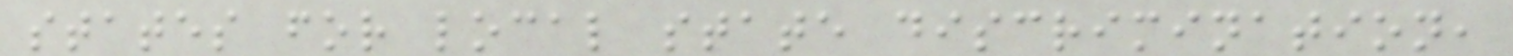states for local state discrimination,
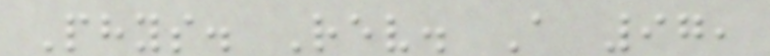Phys. Rev. A 97,
